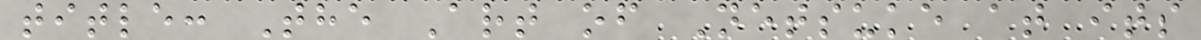title: The Art of Netsuke at its
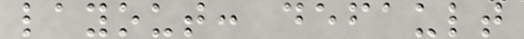layout: default
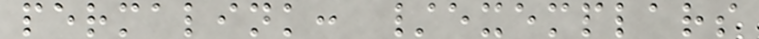permalink: /exemplars
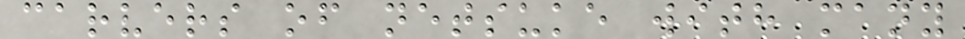carvers of netsuke with many
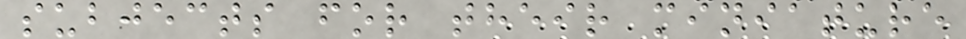subjects for their miniature
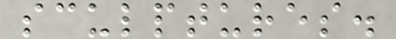sculptures.
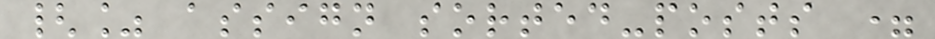{% assign sorted-posts =
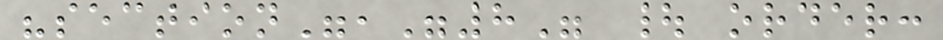"section","8" | order:
